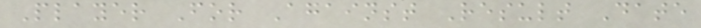Player For Against Result Date
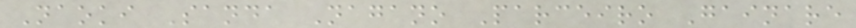Naoki Sanda Nagano Parceiro Gainare
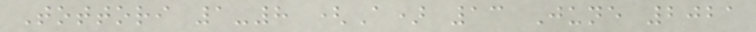Tottori 1-8 (A) 13 June 2021
